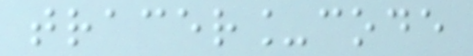tracer_code
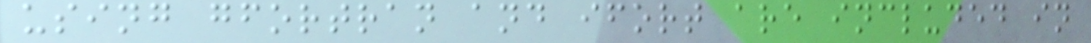using gfortran and ifort are included in
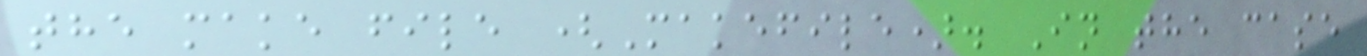the make file (Makefile). In the case
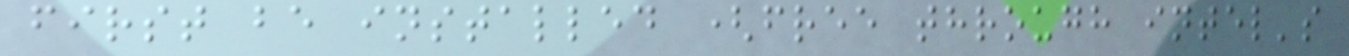first be installed (free through intel's
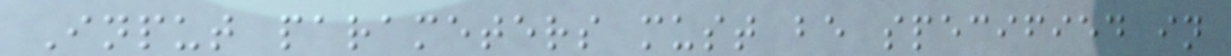Input parameters must be specified in
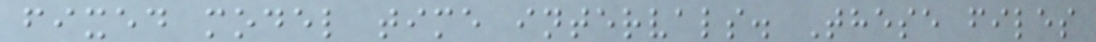fixed model time intervals. These files
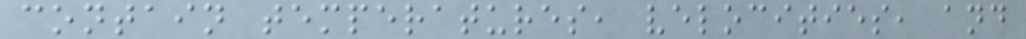contain temperatures, velocities, and
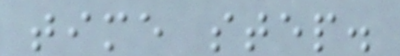time step.
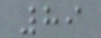89
